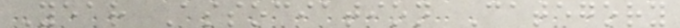Year Association Category
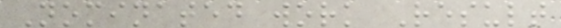Nominated work Result
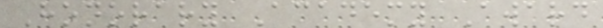Honorary Academy Award
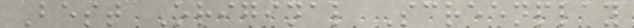Best Original Screenplay
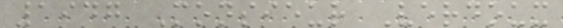1947 Monsieur Verdoux
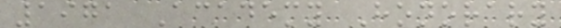1971 Academy Honorary
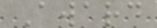Award
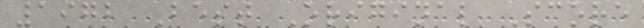1972 Best Original Score
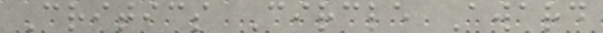Critics Circle Award
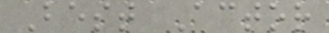Best Actor
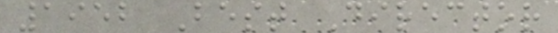1952 Best Director
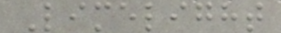Limelight
